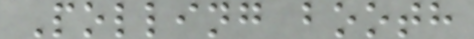Polling booth
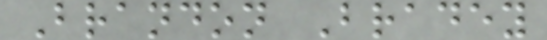Brandon Bradey
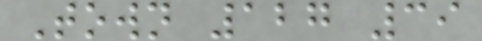Town 127 39
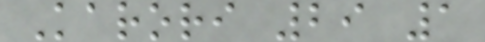Karori 29 1
